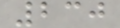230
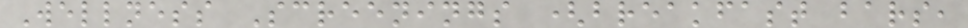Wellness Screenings (breakfast bars,
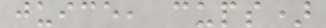juice, cups)
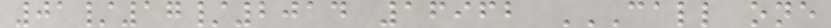01/17/2014 16962 CALL ONE
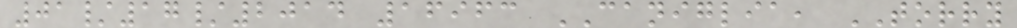01/17/2014 16963 CANIGLIA, TORRY
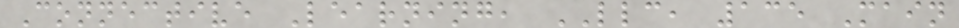Connective Learning, LLC, 135 Main
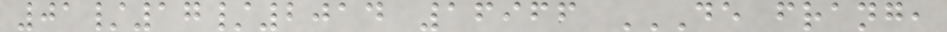01/17/2014 16966 DE FRANG,
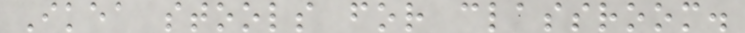Ikea stools for classroom.
